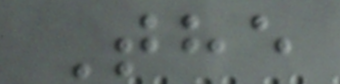The
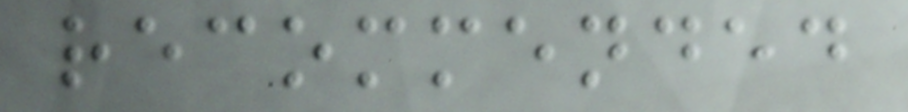recommended
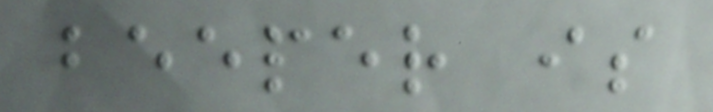beeper is
